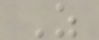Z
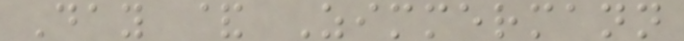Day & Zimmermann
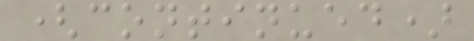(continued)
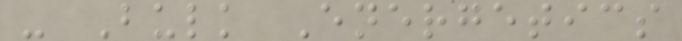- Bulk Energetics
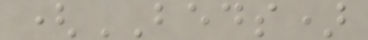(BEDS)
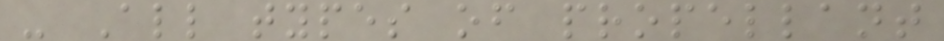- All types of propellant
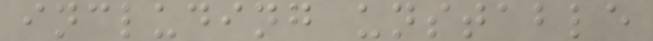including unstable
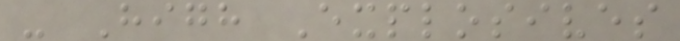- High Explosives
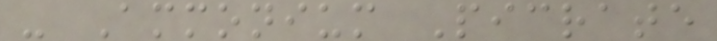- Ammonium Picrate
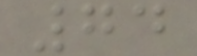74
